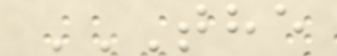THE
